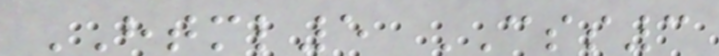HTML5 CSS3
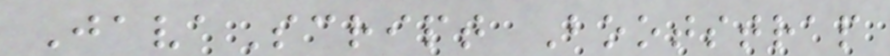JavaScript Bootstrap
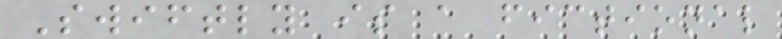Swiftly is a fictional
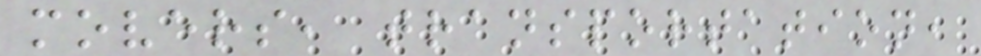movers, transportation,
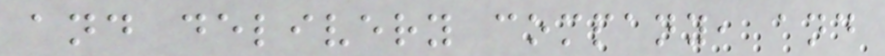and delivery company, and
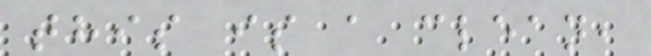this is a clean,
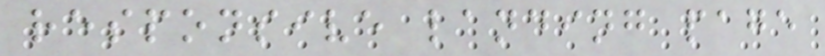responsive landing page
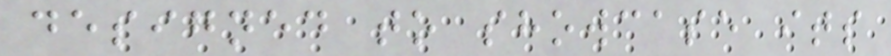designed to showcase its
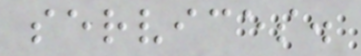services.
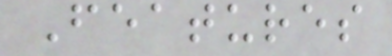Features
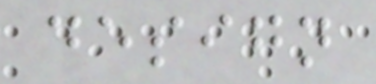design
